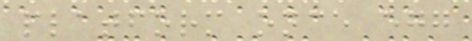platform once egg
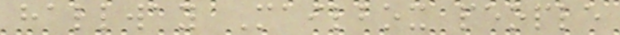hallway Mailbox people
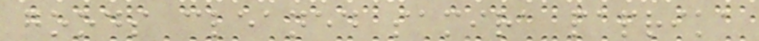goods cleaned samira paprika
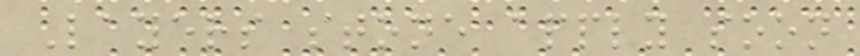Layers stone apply soon
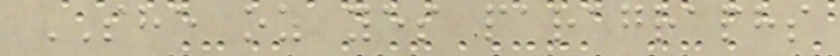SHE oz yes paragraphs
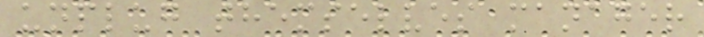unplug themselves manager
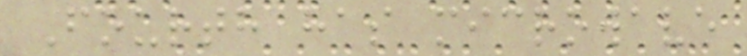Fourth has microwave
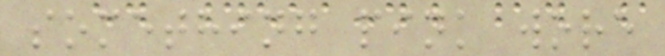something pink wore
